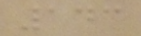143
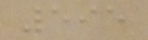595
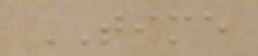TIME
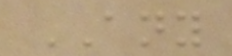ANY
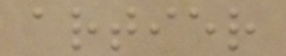artier
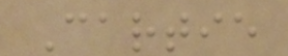Cartie
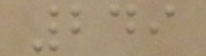249
